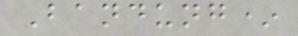Bandung*
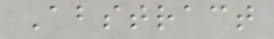Abstract
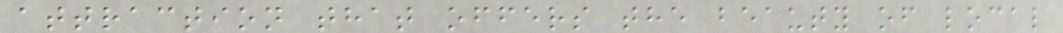attraction that offers the beauty of local
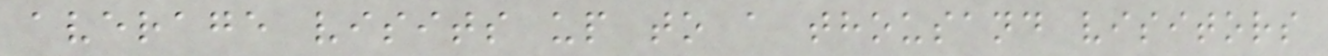average visits up to a thousand visitors
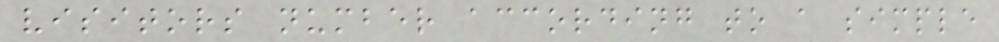visitors number according to a simple
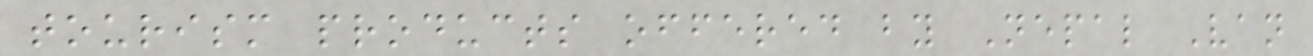tourism products offered by Nepal Van
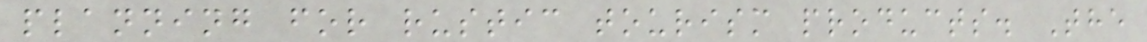planning for rustic tourism products. The
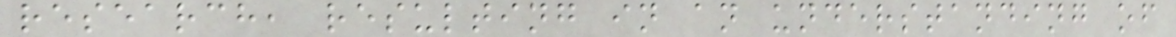research, resulting in an understanding of
